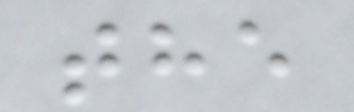the
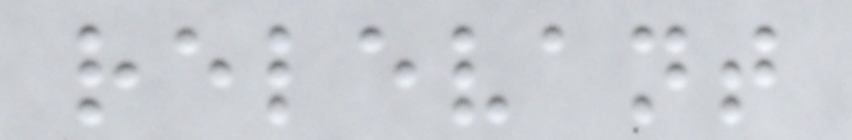relevant
